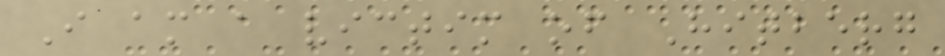I am a victim of Hitberg
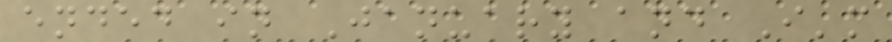ended in January and I'm
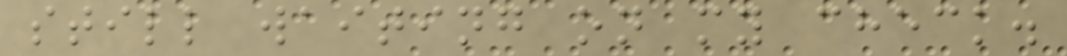still waiting on my check.
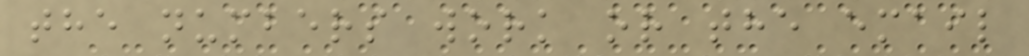the numbers work or the email
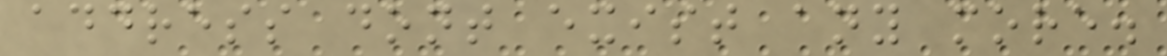address dont exist any more.
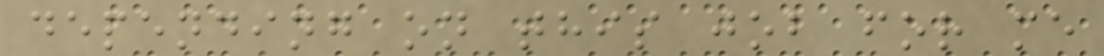depending on this job for me
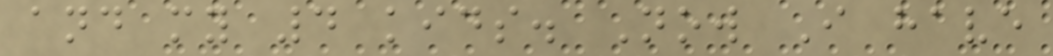and my 4 kids. Now I have
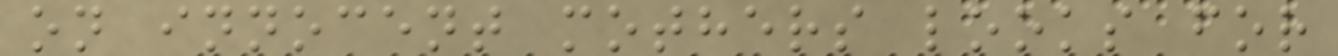on innocent mothers looks for
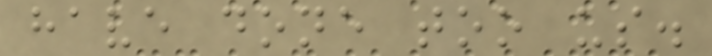have done too us.
